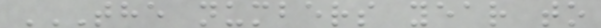THE NUMBERS YEAR TO
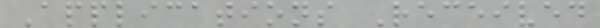Applications Received
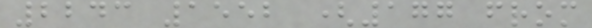2243 1552 (177 from
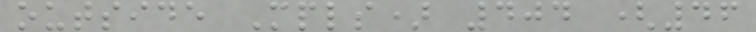outside Mpls) 404 (46
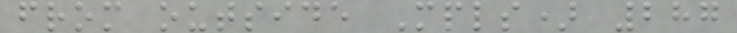from outside Mpls) 287
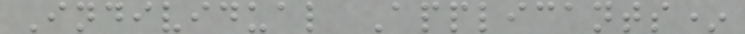Individual Applicants*
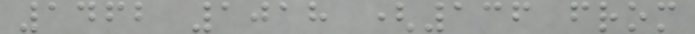1462 1018 (136 from
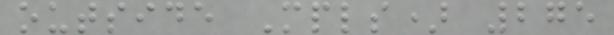outside Mpls) 275
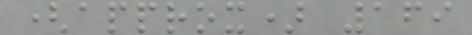(approx) 169
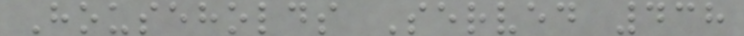Households Served 438
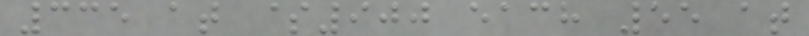335 at $900 each 55 at
